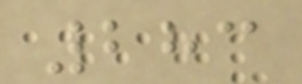283
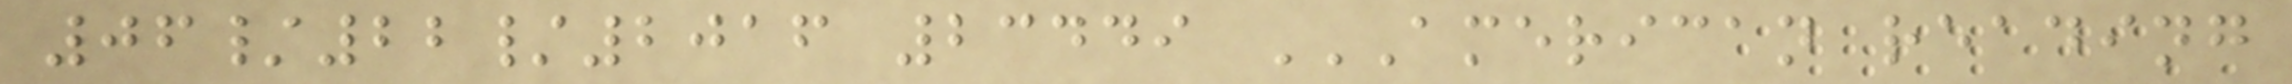06/22/2016 23449 AMERICAN READING
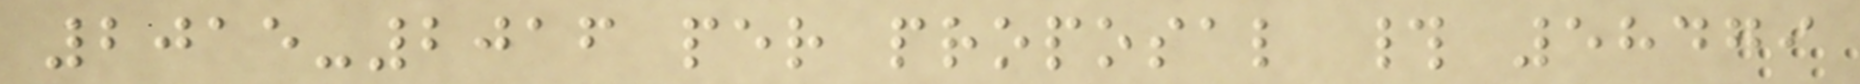2015-2016 per proposal # 58479
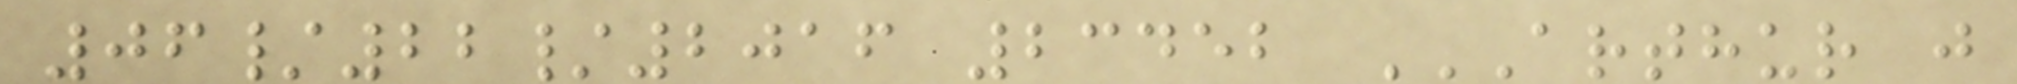06/22/2016 23452 ARTHUR J
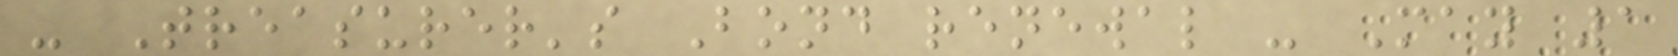- Treasurer's Bond renewal - May 1
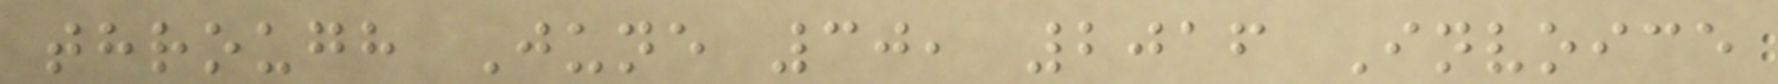through June 30, 2016 Invoice
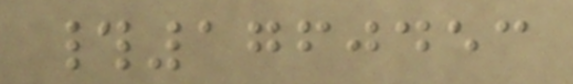#1760453
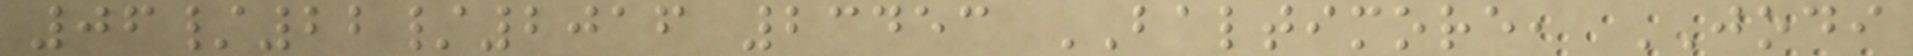06/22/2016 23453 BALTIMORE, JODI
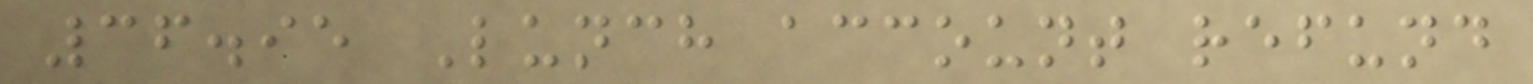36.95 Lunch account refund
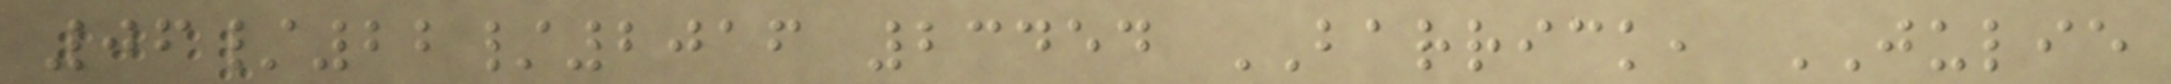06/22/2016 23454 BARRICK, JULIE
